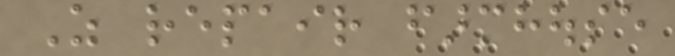As repair farmhouse
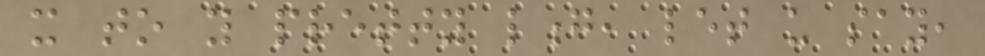it to you pretty long, let us say,
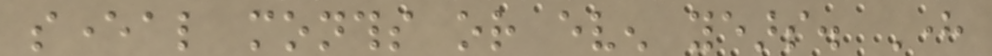several months or even years. Here
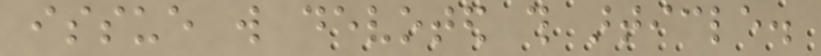issue will devoted this article.
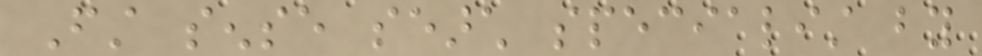First sense search specialist by
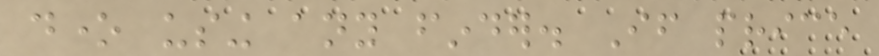done using any finder. If price
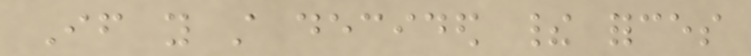If you still decided their forces
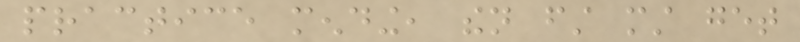practice mending, then first must get
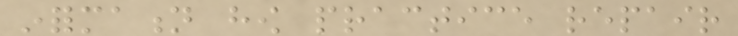information how practice repair
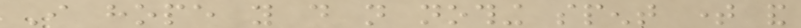I hope you do not nothing spent time and
